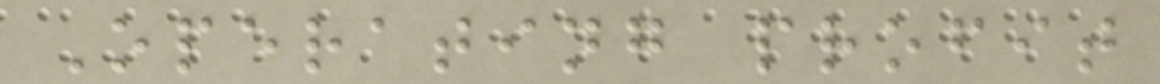Operating profit
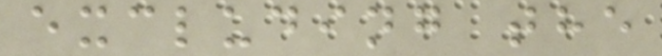excluding the
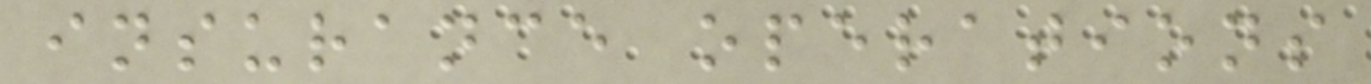insurance operations
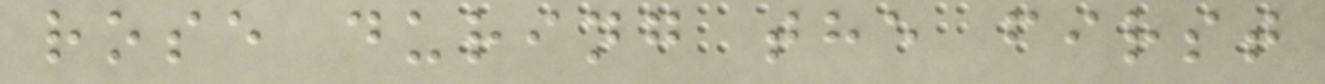rose during the first
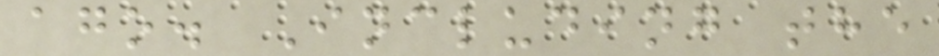ago. Including the
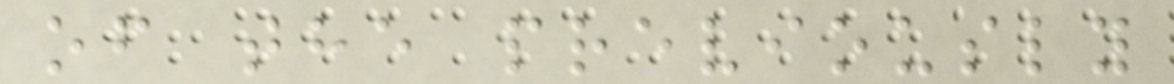of the previously
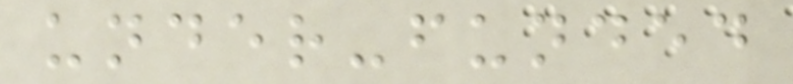under-funded
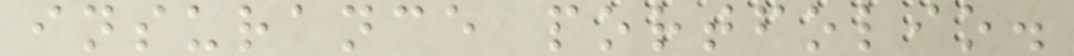insurance portfolio.
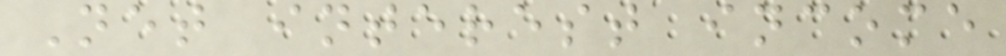Net interest income
